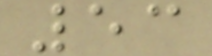53
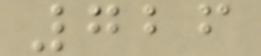726
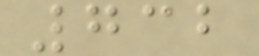732
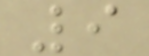9
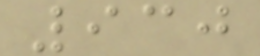930
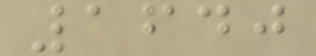1640
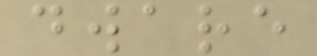dware
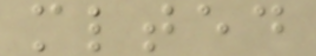mlted
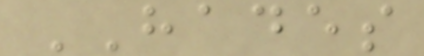HADES
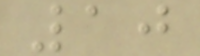10
